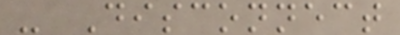- Disconnect
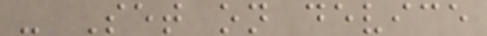- Set on device
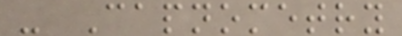- Capnometry
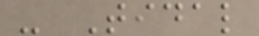- Tidal
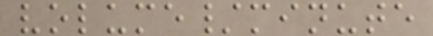volume/minute
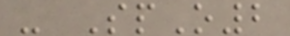- SpO2
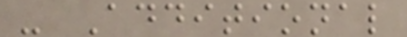- Additional
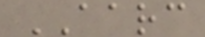AARC
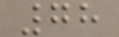78
